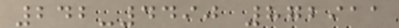242-4490 872911
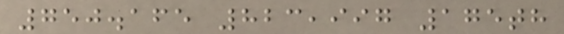750.165 823,997 175th
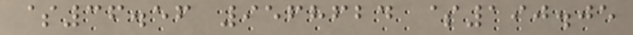$36.56 9568624 $190.05
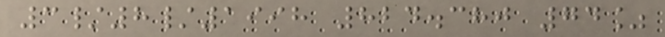3/8/1998 824.380 74%
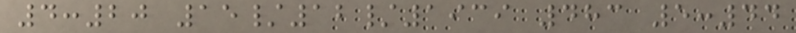4:20 15/12/1939 483 5:44
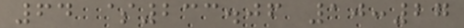64 $233.06 10:27
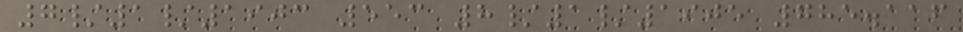7/1/1903 553 8/1/1905 785.116
